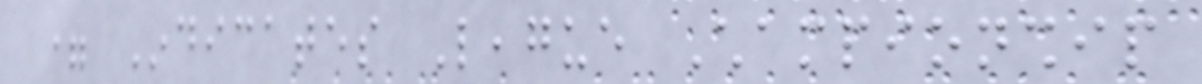= Indicates League Championship
